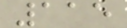115
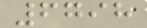6798
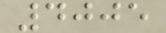4005
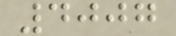4007
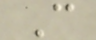C
